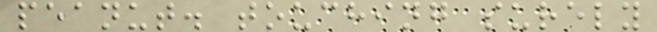peanut. touching surely
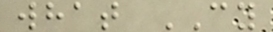what CY
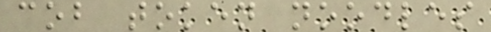cob token noodles
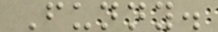Funny.
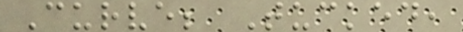Curve; Tucked,
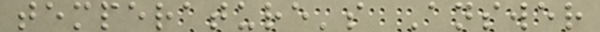temperature's Answer
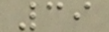39
